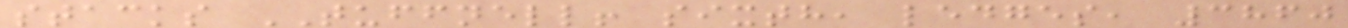stacks TUFFNELL! sixth, ledges, 3860
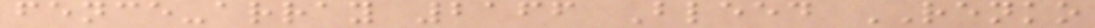fence-array 2166 Bleed RENKO
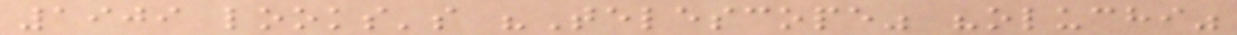1909 looks's "Telescope" "oluchi"
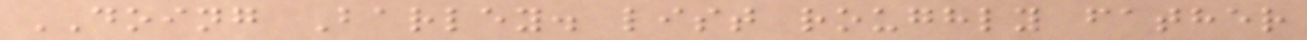DOING Barley. list roughly father
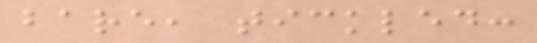bare, tickled:
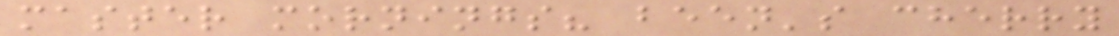master mornings? been's cherry
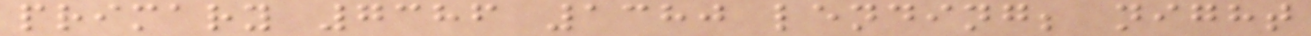primary 7386 1380 lending; night
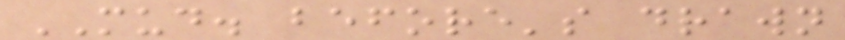MUD. before's drawn
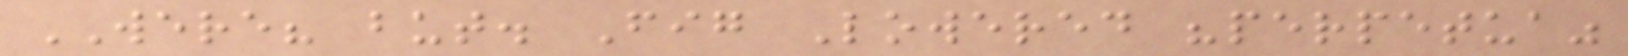WERE? but. Fig Lowered "perpetua"
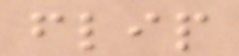flip
